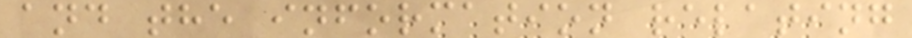and the information relating
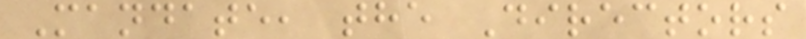Mandate, the Directors
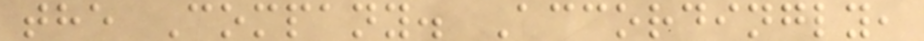the Company. Accordingly,
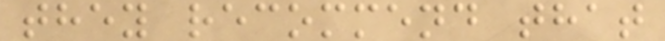they recommend that
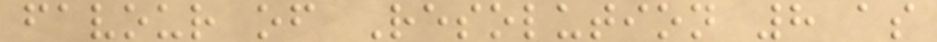favour of Resolution 8 as
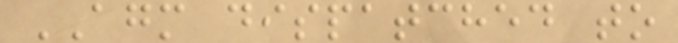AGM dispatched to
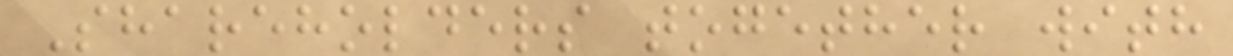Shareholders together with
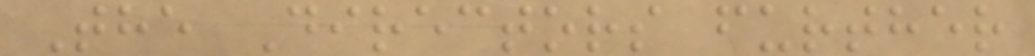The Directors further
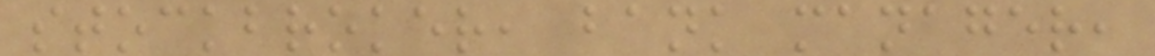stockbroker, bank manager,
